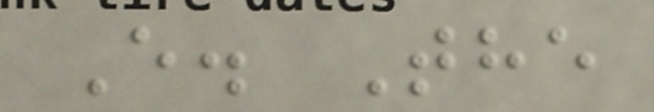E. The
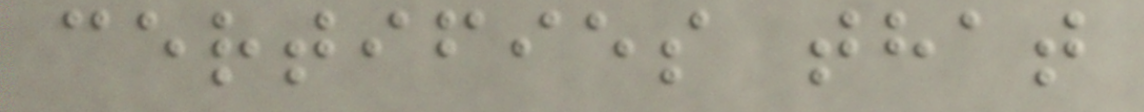certifies that
